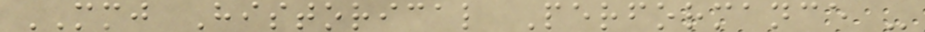MMJ Historical Performance -
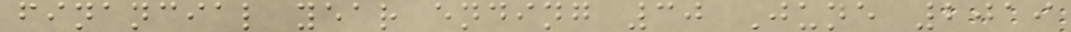financial year ending 30 June 2019
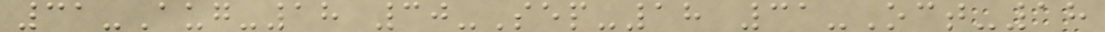31-Aug-18 30-Sep-18 31-Oct-18
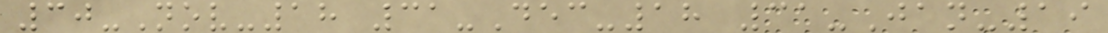30-Nov-18 31-Dec-18 31-Jan-19
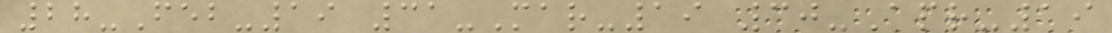28-Feb-19 31-Mar-19 30-Apr-19
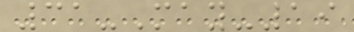31-May-19
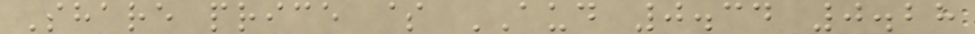Share price $ AUD 0.34 0.28
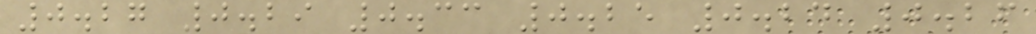0.27 0.29 0.33 0.25 0.24 0.26
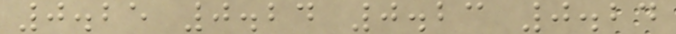0.25 0.24 0.23 0.24
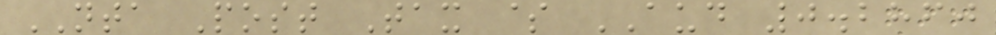NTA Post Tax $ AUD 0.2860
